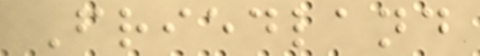Friedland
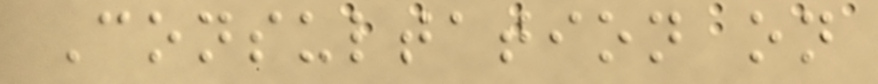Consultation on
